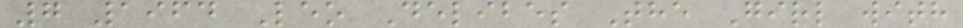7 1964 Leo Delibes The Girl with
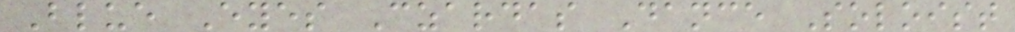Blue Eyes Czardas Dance Soloist
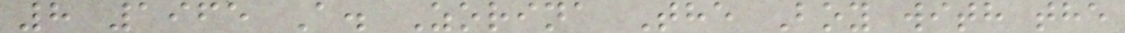8 1965 A. Zorina The Boy with the
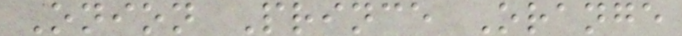Onion Prince Orange
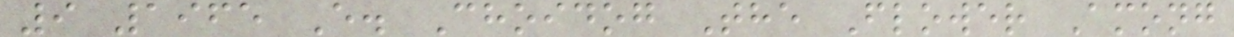9 1965 E. Choidog The Flower Among
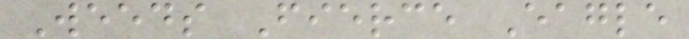Weeds Fierce Eagle
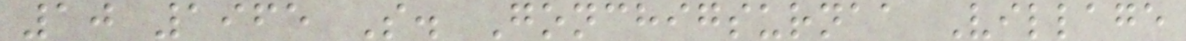10 1965 S. Gonchigsurnaa Village
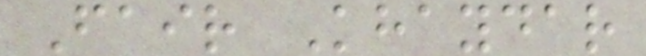Fair Khaydar
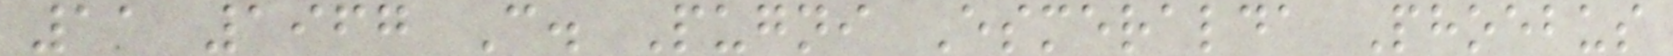11 1967 C. Pugni Esmeralda Phoebus
